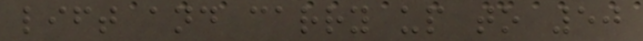lift and carry up to 50
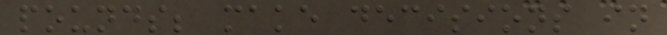pounds; make decisions in
